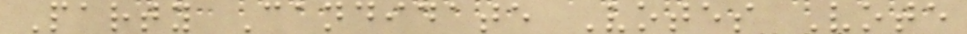Party Candidate Votes Vote
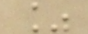%
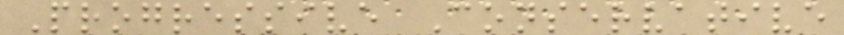Progressive Conservative
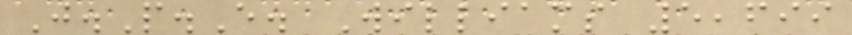J.P.E. Williams 5,699
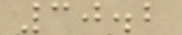30.2
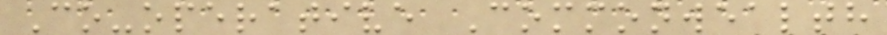Co-operative Commonwealth
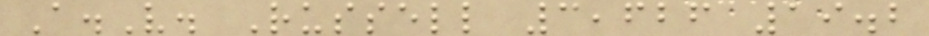A.V. Russell 3,626 19.2
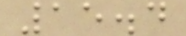15.4
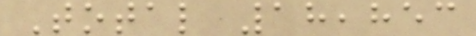Total 18,853
